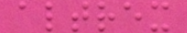altrex
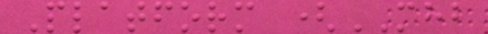Platform (MHB
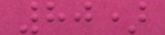80)
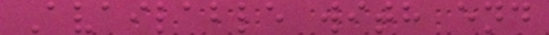Available with end
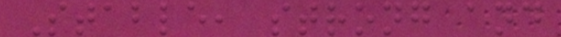Stable, strong and
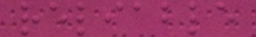reliable
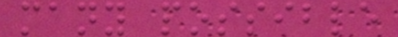many possible
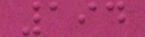194
